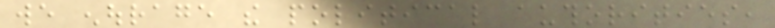we enourage the political authorities,
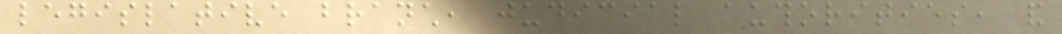legislative branch, judicial authorities, and
